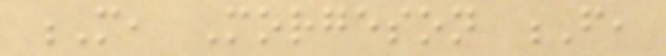M, Morgeson F,
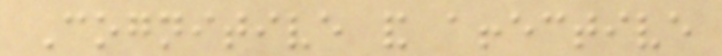Cognitive and affective
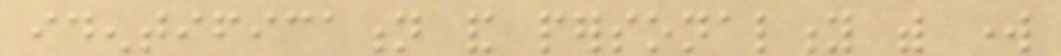identification and personality with work
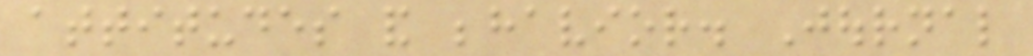attitudes and behavior. Journal
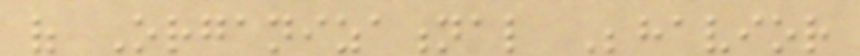of Organizational Behavior
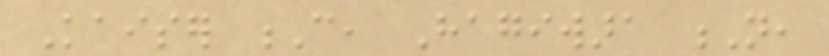Kaiser C, Hagiwara N,
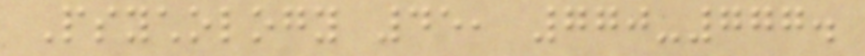Psychology 45, 770-777.
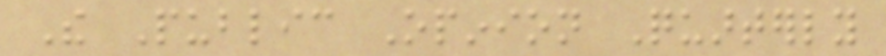The Public Opinion Quarterly
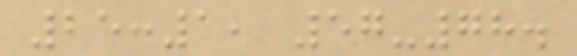25:1, 57-78.
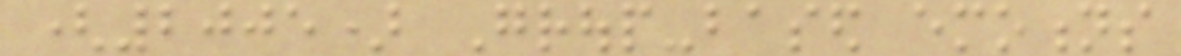(2005) Group-based emotions
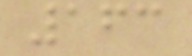163
